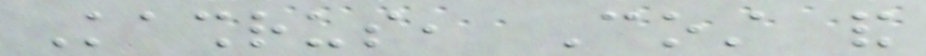Kashrus, Cost and
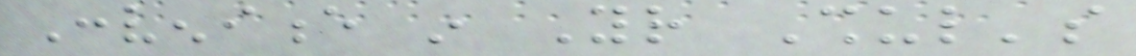Convenience in Your Shul's
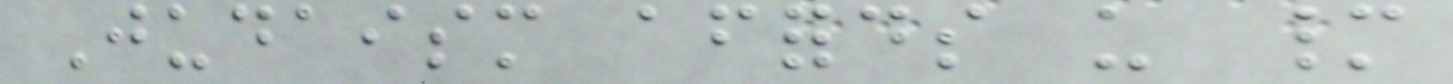Judaism affords us many
